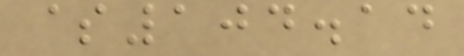$104.14
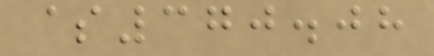$370.08
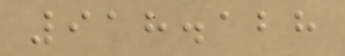918.128
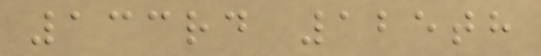133rd 125th
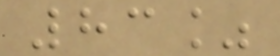83%
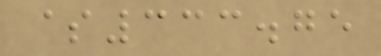$333.75
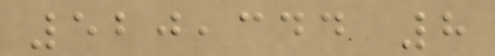520,344 8
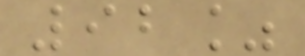92%
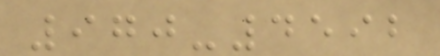970-4592
